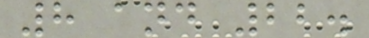8 and 22.
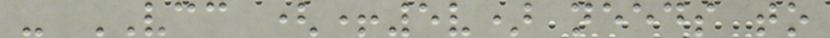- VCC (+5v) needs to
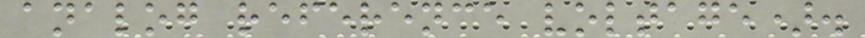analog reference voltage).
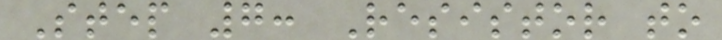Step 7: Resistor to
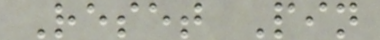Reset Pin
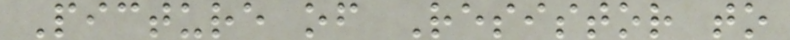Picture of Resistor to
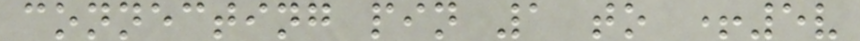connecting pin 1 to +5v
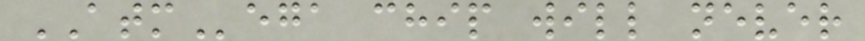ATMega chip will never
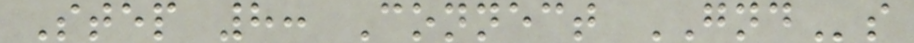Step 8: Connect GNDs
